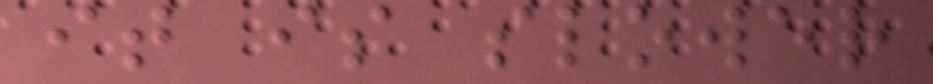it is slower
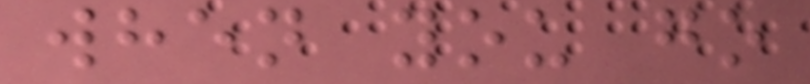when you go
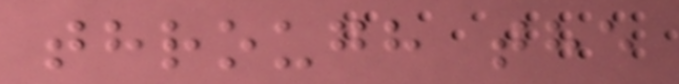through the
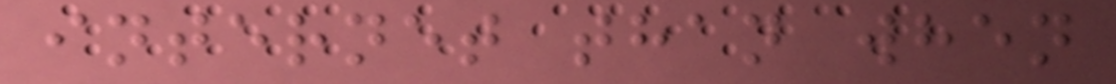internet than when
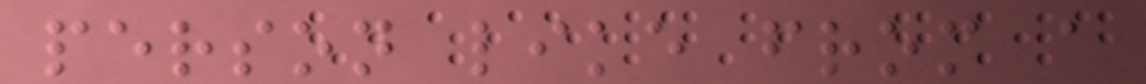person like from a
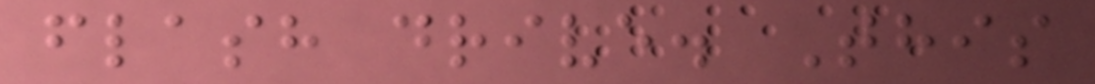flash drive. This
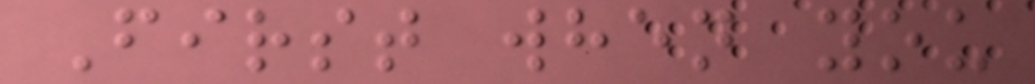First when you
